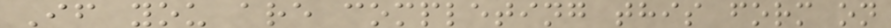If you are completing this form on
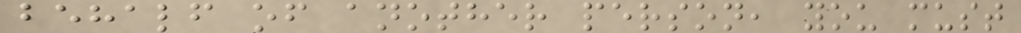behalf of another person, you must
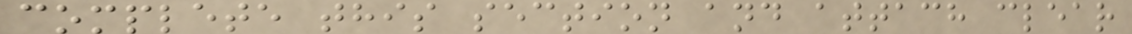complete this section and attach clear
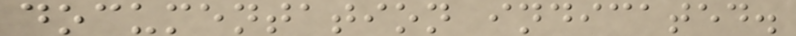documentation indicated.
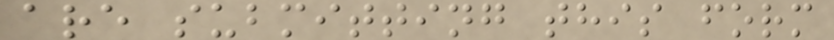are submitting this form
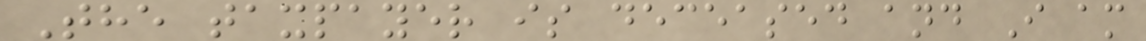The taxpayer is deceased and I am
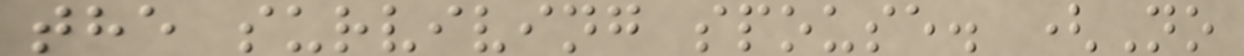the surviving spouse. (No
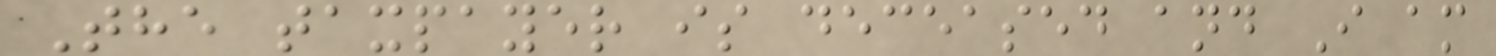The taxpayer is deceased and I am
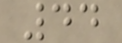44
